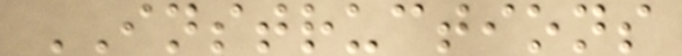INSTRUCTIONS
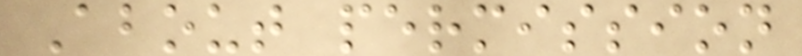About permission
